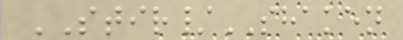STIR/SHAKEN
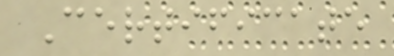Certificate
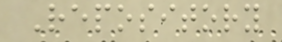Repository
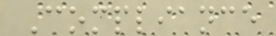Compliance
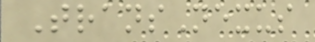TransNexus
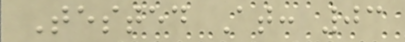Tested At: 03
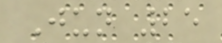Jun 25
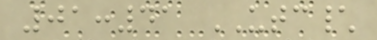01:41 UTC\
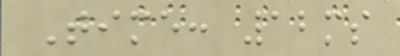Time: 12ms
